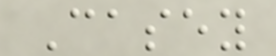Casey
